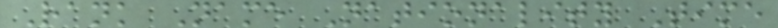Rank Name Nationality Time
